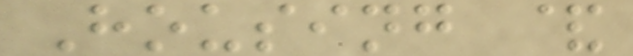Housing &
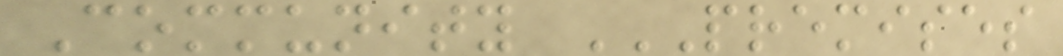Community PREMISES
